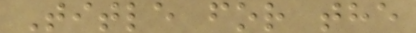Title for the
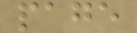page
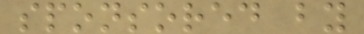sponsored by
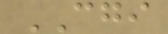CGI
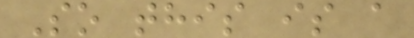So this is a
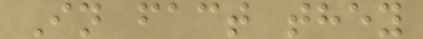In fact they
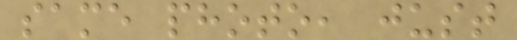same photo, just
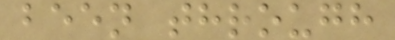been through
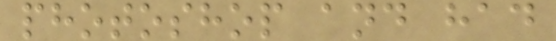photoshop and had
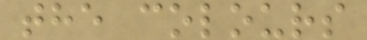the colours
